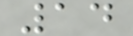14
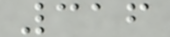316
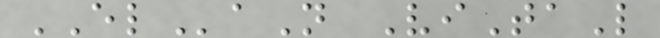ELaN ViTaL
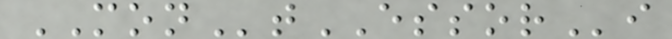MONtESSORi
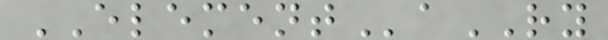ELEMENTaRY
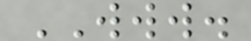WWW.
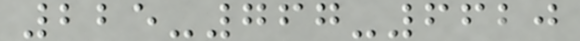225-767-6620
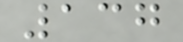137
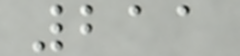211
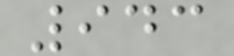943
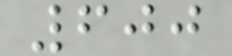600
